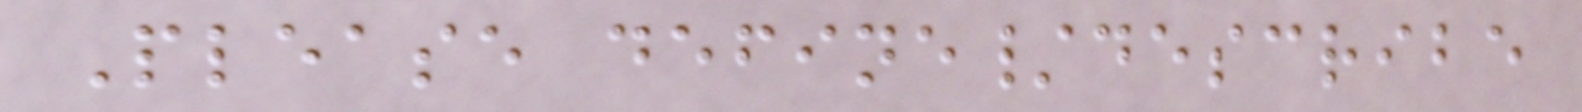Please define/describe
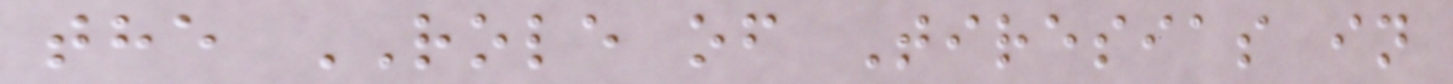the ROLE of Tiresias in
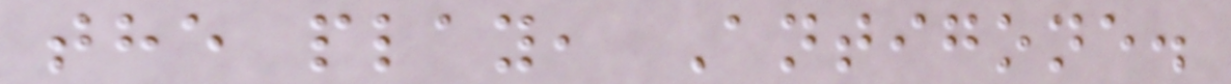the play, Antigone.
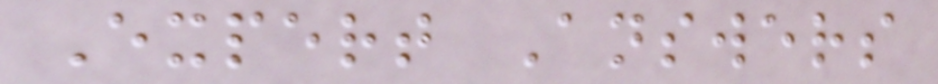Expert Answers
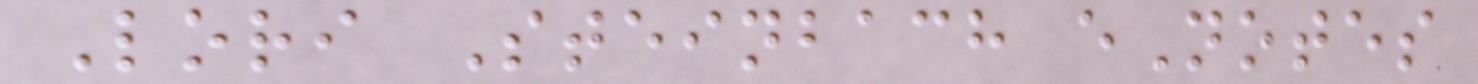Lori Steinbach eNotes
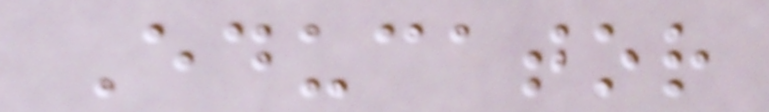Educator
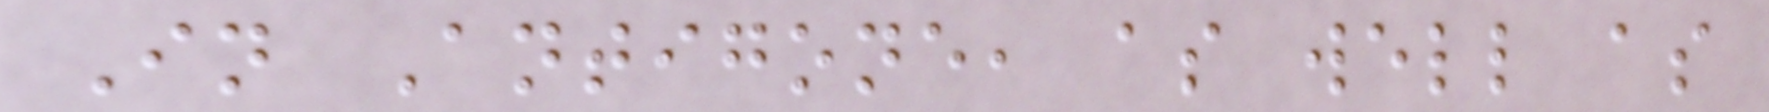In Antigone, as well as
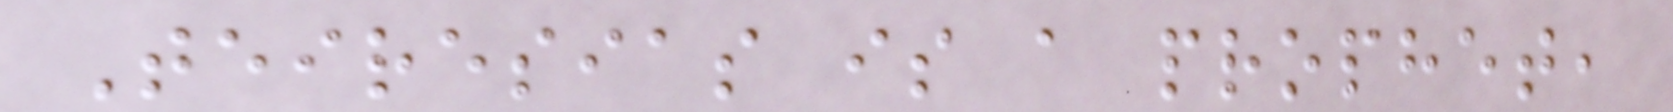Teiresias is a prophet,
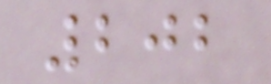202
